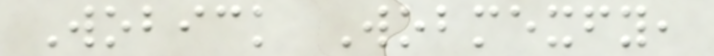Wobick Wobmexfy,
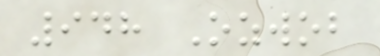948 Ozwob
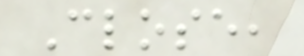Close,
